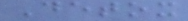Detox
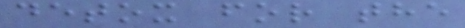detox for the
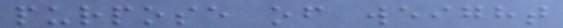purpose of weight
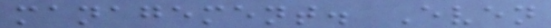management. Even
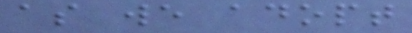as we adopt
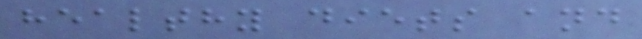healthy diets and
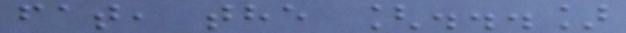fat, the [...]
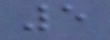5
